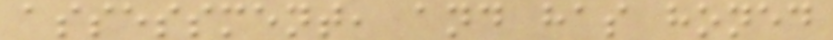assessment, and has honed
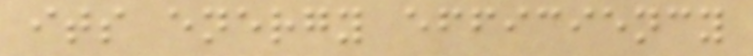its energy efficiency
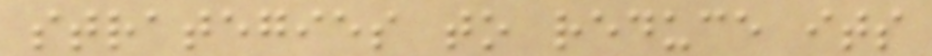strategies to reduce its
